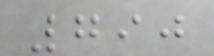790
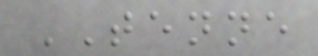TENNE
